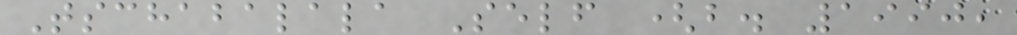Tschabalala Self (b. 1990,
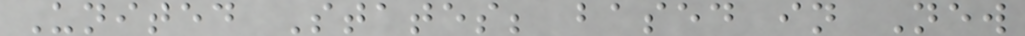United States; based in New
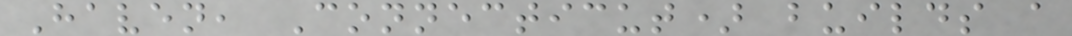Haven, Connecticut) builds a
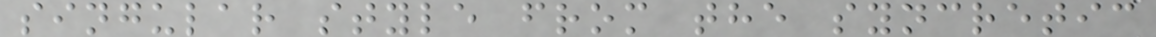singular style from the syncretic
